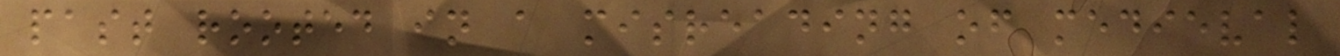past rooted in a misreading of medieval
